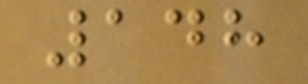148
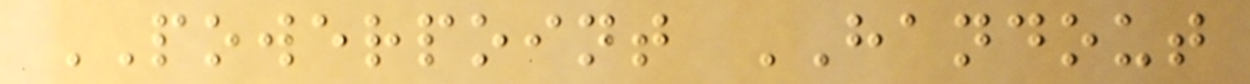POWERPOINT HANDOUT
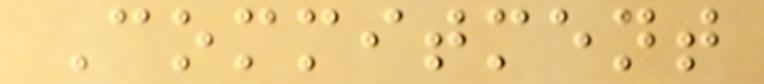Commitment
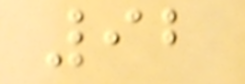92
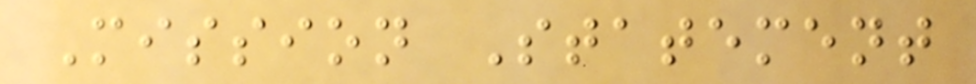Mission Statement
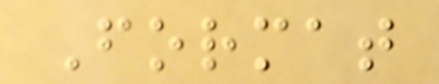Format
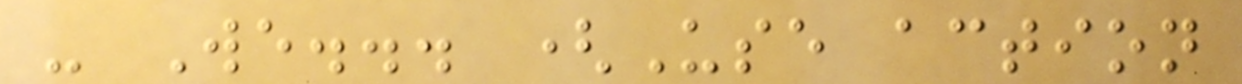- We... (Use action
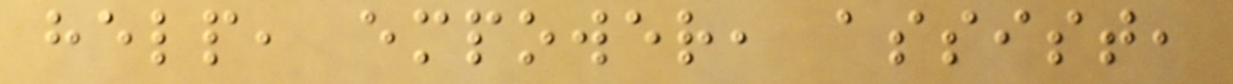help, empower, assist,
